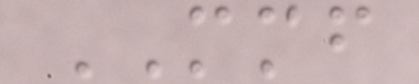MMF
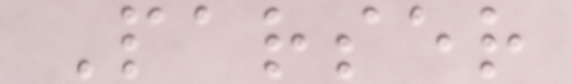Parser
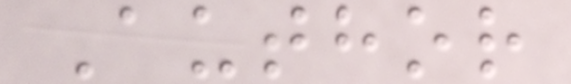Author
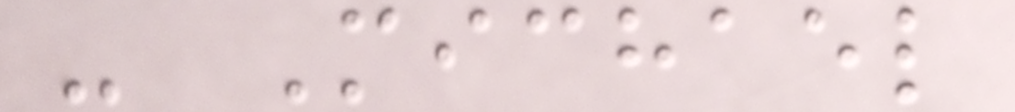- Michael
